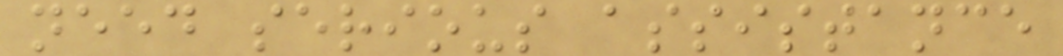need serious assistance
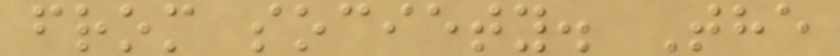from society. The
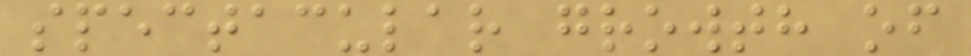spectacular growth of
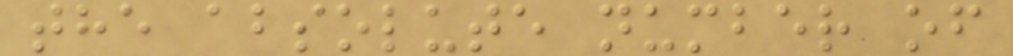the absolute number of
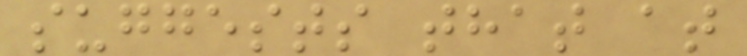suggests that at
